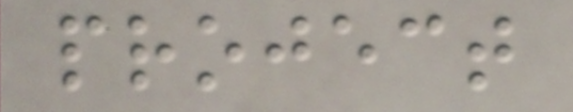project
